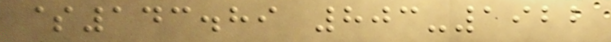$143.89 803-1922
